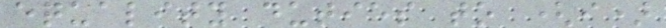equality duties to (i)
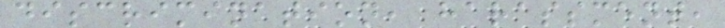discrimination, harassment,
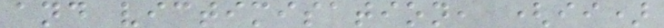and victimisation, (ii)
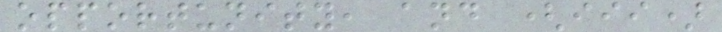opportunity, and (iii)
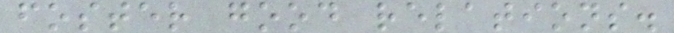foster good relations.
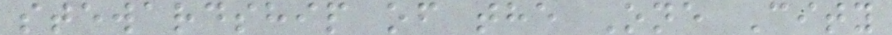stewardship of the One City
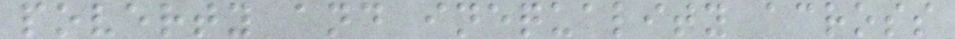poverty and inequality across
